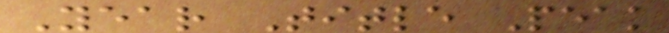Year Title Peak
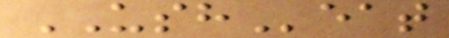USHeat
